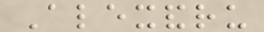Alexandru
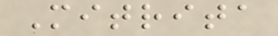Mitrita
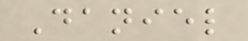Daniel
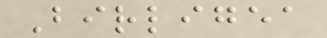Birligea
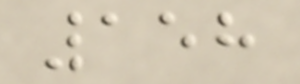158
